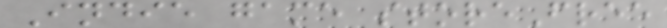Indie game storeFree
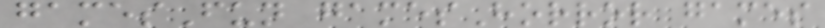gamesFun gamesHorror games
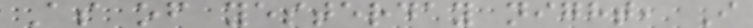As of yesterday night, I
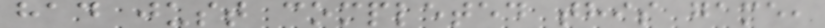had just completed this game,
